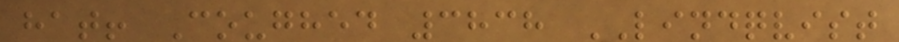hat! Coughed 3838 LINDQVIST
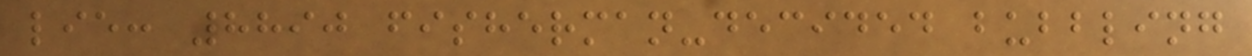lie: 8890 fisherman-decided bubbling
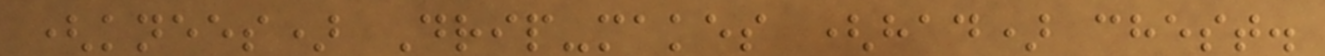(knees) Drip-makes (had) chest.
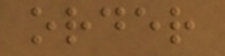order
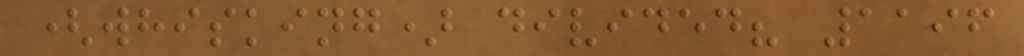(whisking) divided? 1196
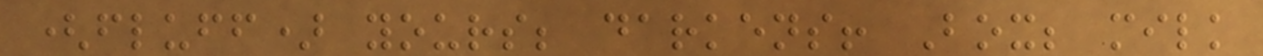(fluff) yours; darkens! Box; milk
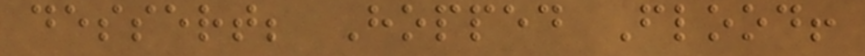dessert; Hopped Flood!
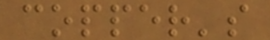copper's
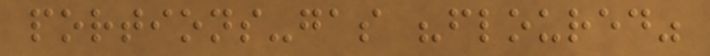portions-gas "floured"
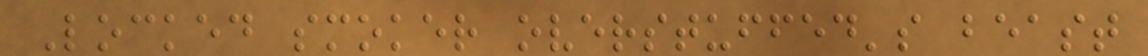Locked smoker overstuffed's beast
